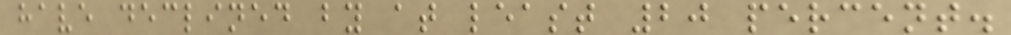have declined by at least 20 percent.
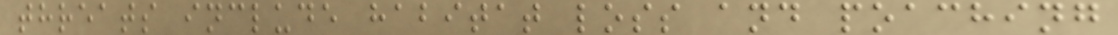threats include habitat loss and poaching
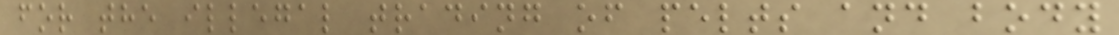for the illegal trading of pelts and body
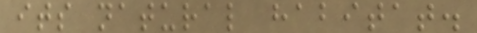its natural habitat.
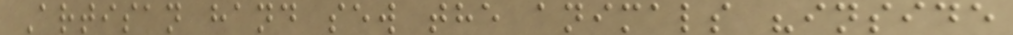Artisan hand sew the animals "inside
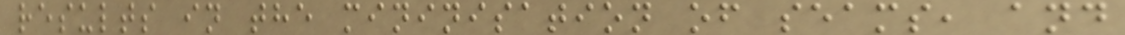results in the mininisation of seams, and
